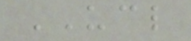UCL
